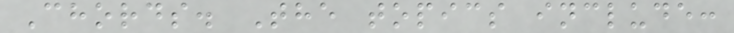Chords. The topics include:
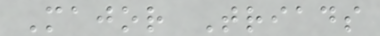Major Triads
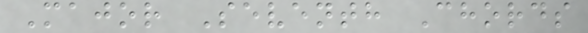Major Seventh Chords
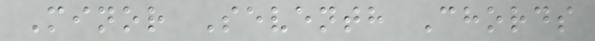Minor Seventh Chords
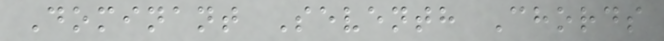Dominant Seventh Chords
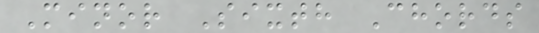Minor Sixth Chords
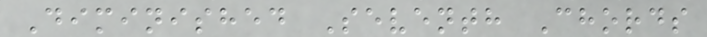Diminished Seventh Chords
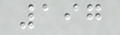197
